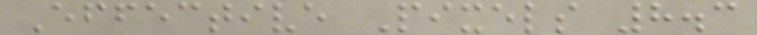Effective Pixels 8.3
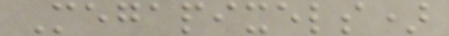Megapixels)
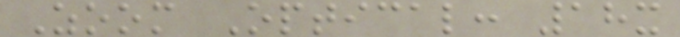Zoom Optical: 18x
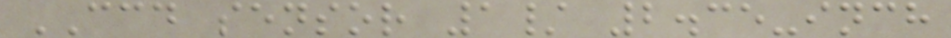CCD sensor 1/ 2.35-inch
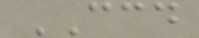CCD
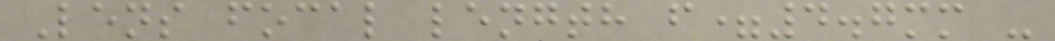Lens focal length f=4.7mm -
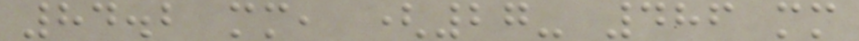84.2 mm, (27- 486 mm
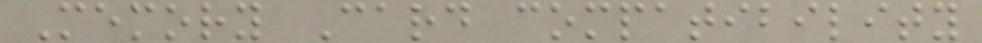Memory Card compatibility
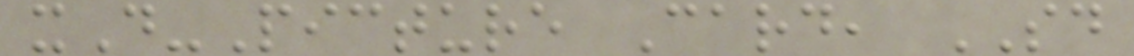xD-Picture Card, SD
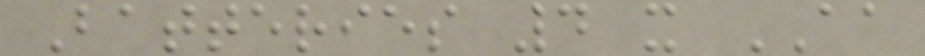Batteries 4 x AA
